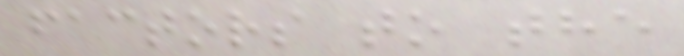factors to the
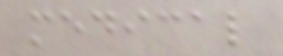medical
